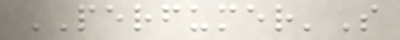PERFUMER'S
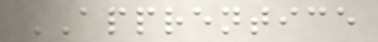APPRENTICE
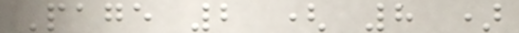Page 2 ( 8 )
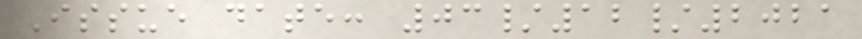Issue date: 03/12/2021
